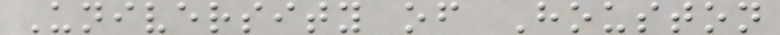University of Houston
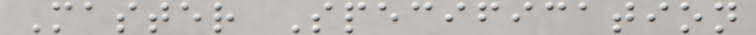Master Specification
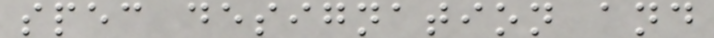spec designation and
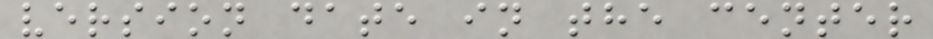version date in the center
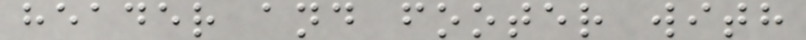header and footer with
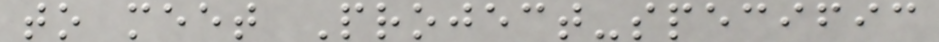to meet Project-specific
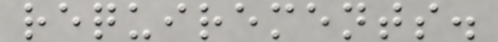requirements.
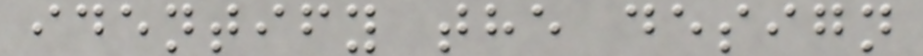identify the design
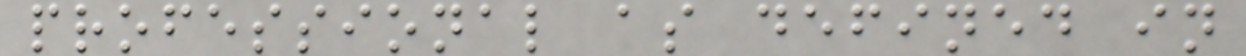professional as defined in
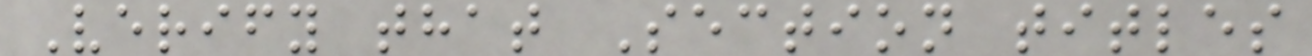Verify that Section titles
